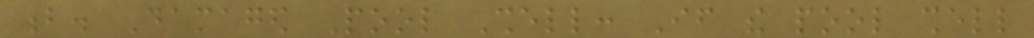b. Damaged Pool Shell: If the pool shell
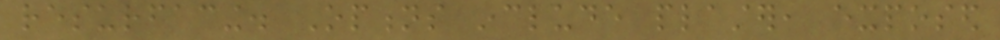resurfacing. Options include plaster, exposed
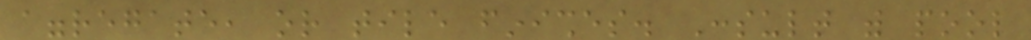aggregate, or tile finishes. Consult with pool
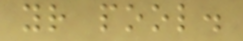your pool.
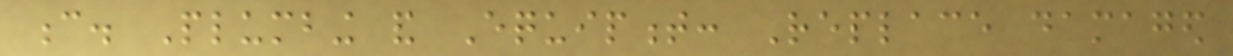c. Plumbing and Equipment: Replace damaged
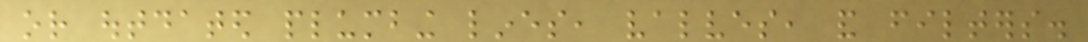or outdated plumbing lines, valves, and filters.
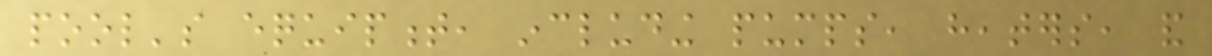pool's equipment, including pumps, heaters, and
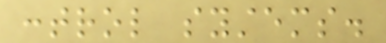control systems.
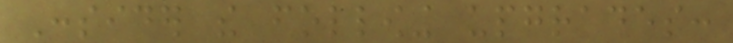Consider the following upgrades:
